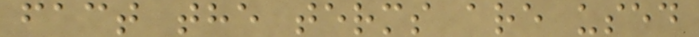fact the terms are used
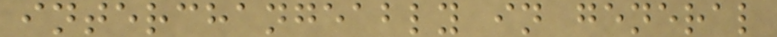interchangeably in general
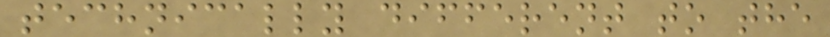technically different to the
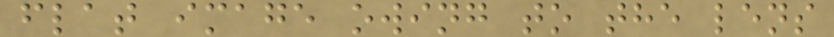flat image owing to the lens
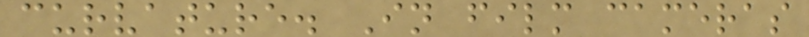curvature. In film cameras
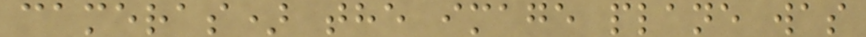cameras) the image plane was
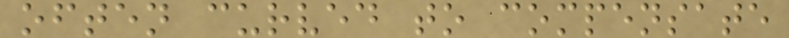often curved to compensate
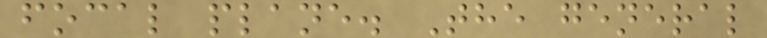focal plane. The general
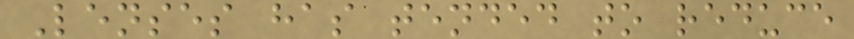Lenses has tended to reduce
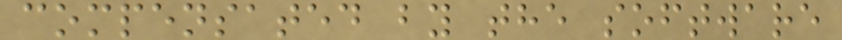compensated by the software
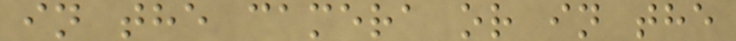in the camera or in the
